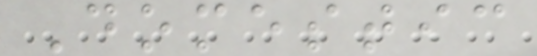Domestic
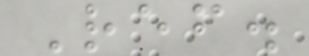Ref.
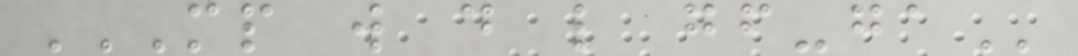MP W D L GF-GA
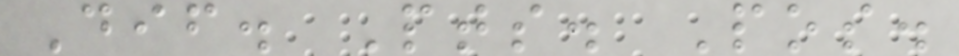Dif. Pts. Pos.
